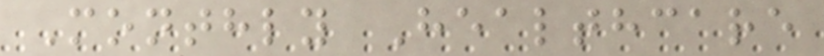Monthly Healthcare
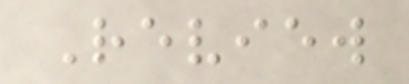Review
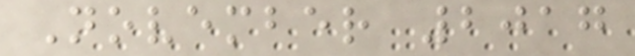November 2017
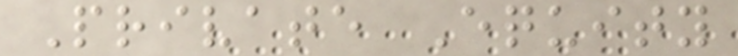Private Equity
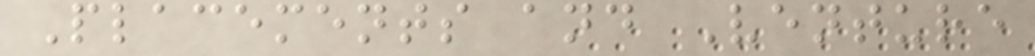Placements and Venture
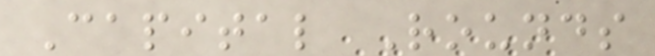Capital Rounds
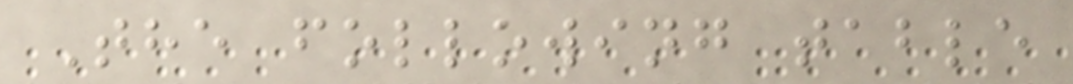The following table
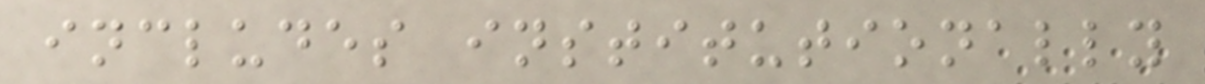includes institutionally
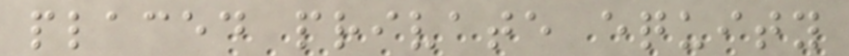placed private equity
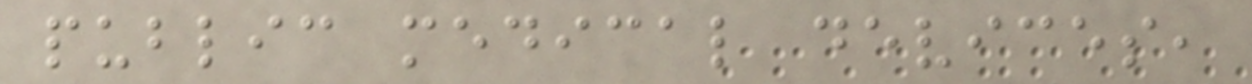public medical devices,
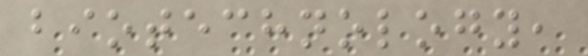biotechnology,
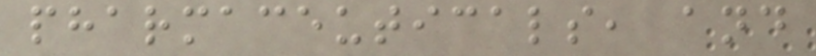pharmaceuticals, and
